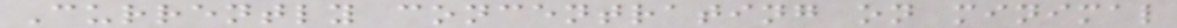Currently concentrating on minimal
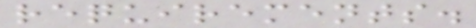requirements.
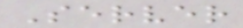Server
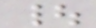|
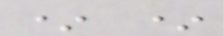* *
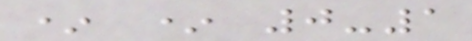* * 0-1
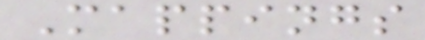Mappings
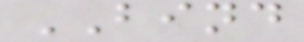BIND
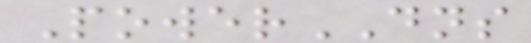PowerDNS
